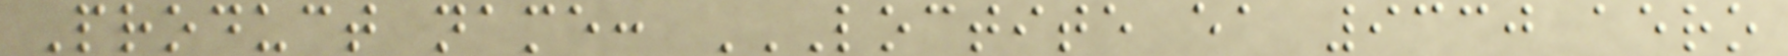Product name: LOCTITE EA 9330 AERO
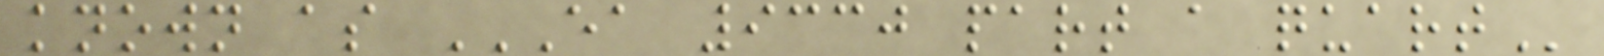known as EA 9330 PART A QUART
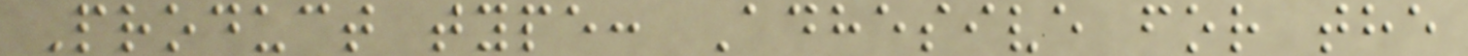Product type: Adhesive for the
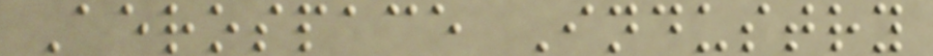Aerospace Industry
